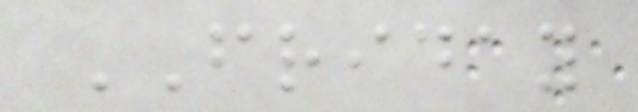FRIDAY
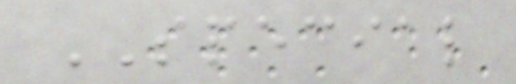SPECIAL
